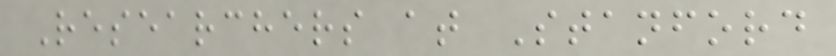Researchers at Stanford
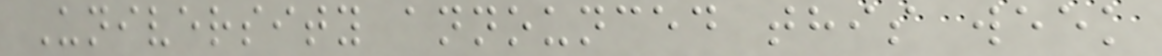University announced this week
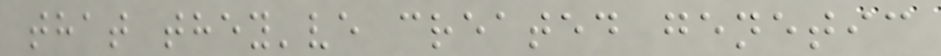that they've created genetic
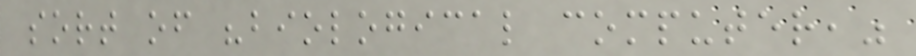sort of "biological computer,"
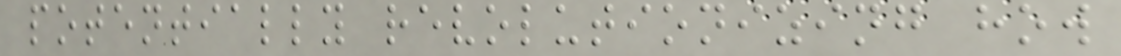potentially revolutionizing how
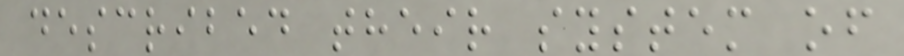described their system of
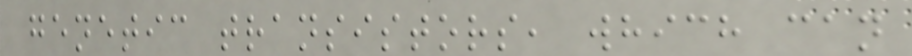genetic transistors, which can
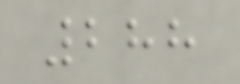288
